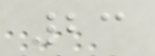23
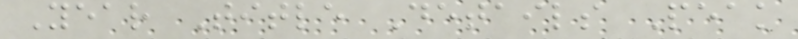Year Title Details Peak
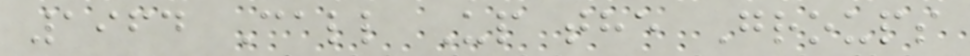1964 Call Up the Groups
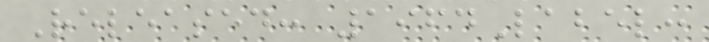Released: 1964Label:
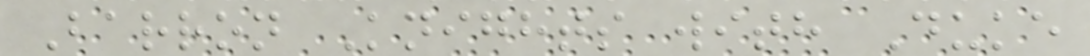Barron Knights with Duke
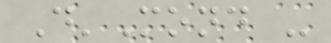D'Mond -
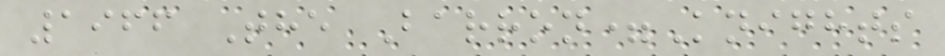1966 The Barron=Knights
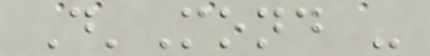D'Mond -
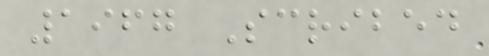1967 Scribed
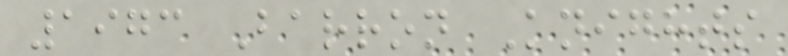1973 Barron Knights
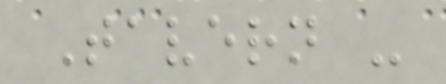Tavern -
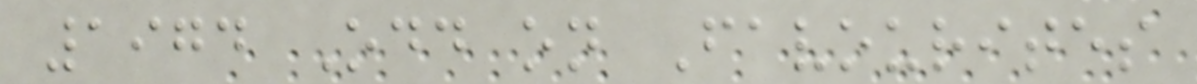1974 Odd on Favourites
